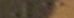3
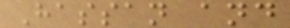Hassan and
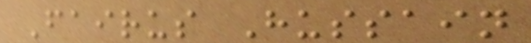Fairus Hussain
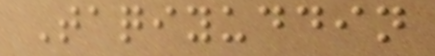Taqiyuddin
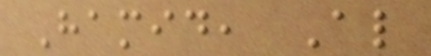Hamid, Al
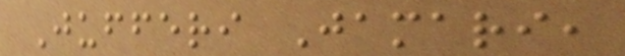Jufferi Jamari,
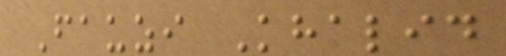Fauzi Khalid
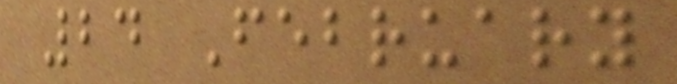24 February
